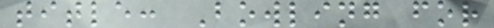title: Bowling for
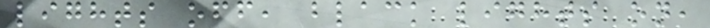lights off, black lights on,
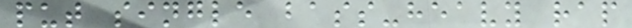put single bass-heavy rap
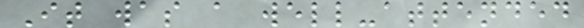It was a well-attended
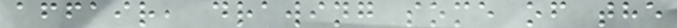affair, drawing some of the
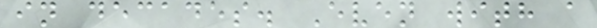in decades. Even with a
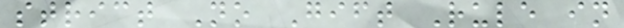strict No Gift Rule in
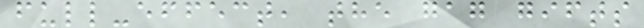full-effect, the gag gifts
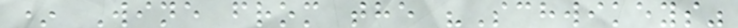* Wine from the "Schwikeys"
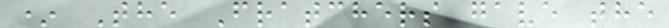* The Fratchers gave the
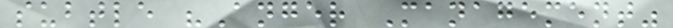subtle "Anger Management"
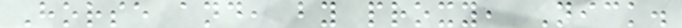Horse and, by proxy, Nick.
